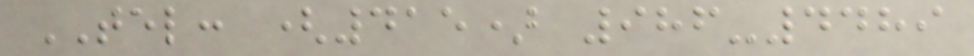TEL: (415) 986-4489
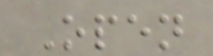Open
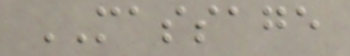MASSAGE
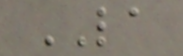LA
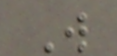W
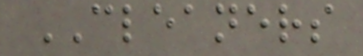CLEANERS
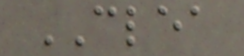CLEA
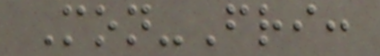Mon-Fri:
